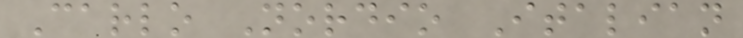Carlo Nordio Italian
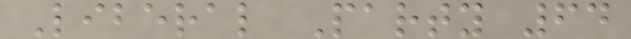Liberal Party 64
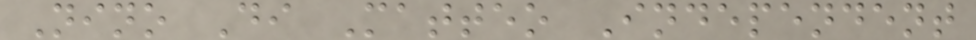Nino Di Matteo Independent
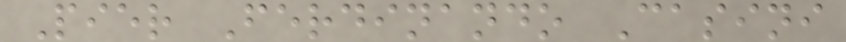Pier Ferdinando Casini
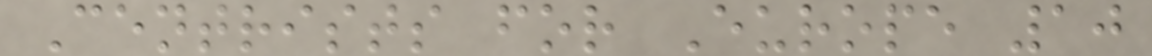Centrists for Europe 10
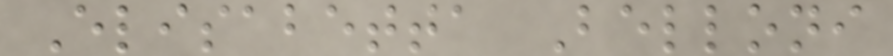Elisabetta Belloni
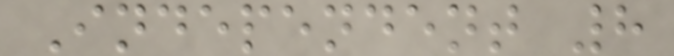Independent 8
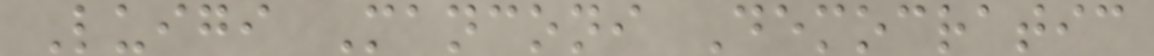Luigi Manconi Democratic
